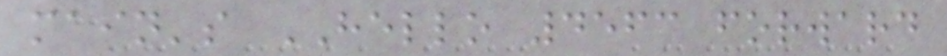main's HELLO 4563 forward
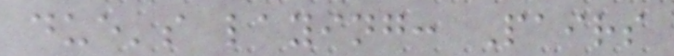due's laying: Pairs
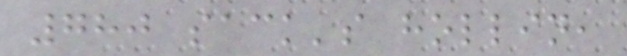780 sack's hollin,
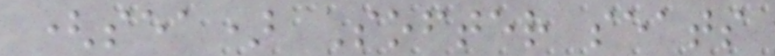(sea) Softer seats
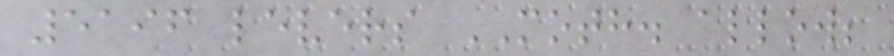5196 levers MOTH. allow;
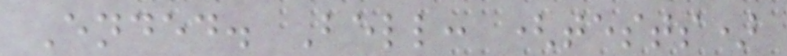Ended. Bell: (tests)
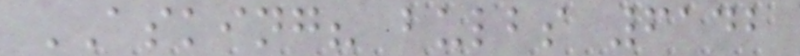ASKING? bulbs 6142
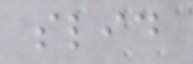slid
